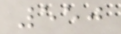550
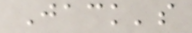Jack's
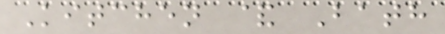Kitchen & Bath
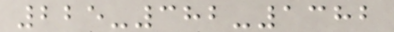225-382-1382
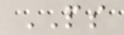PS
